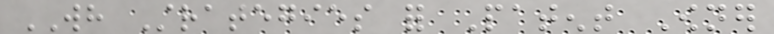WH Strategies for Patent Owner
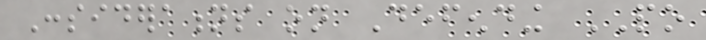Considerations on Defending PO
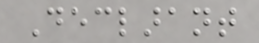Declarant
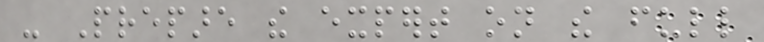- Prepare the expert on the full
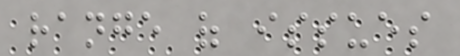range of issues
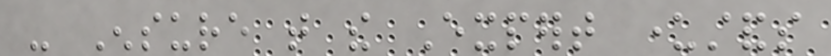- Ensure that the Expert understands
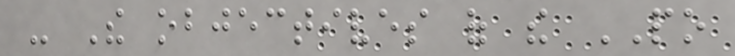- The objectives of the PO
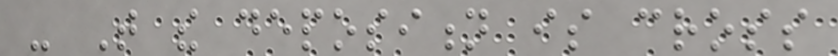- That the deposition is cross
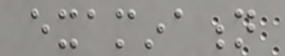examination
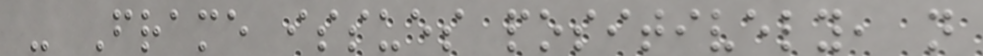- Frame issues positively, not
